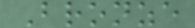Bronze
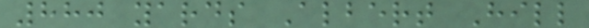880 yards Albert Hill
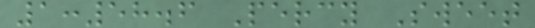1:58.6 Percy Sweet
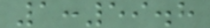1:59.8
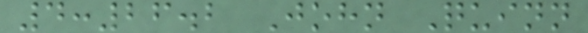4:26.2 John Quinn
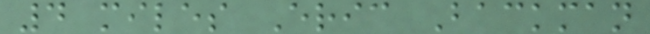4 miles Eric Backman
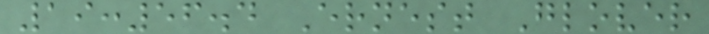19:56.4 Ernest Glover
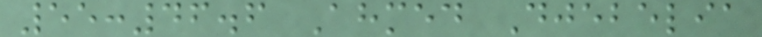55:46.6 Ahmed Djebelia
